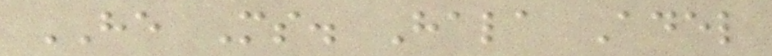HE Ms. Hala Adel
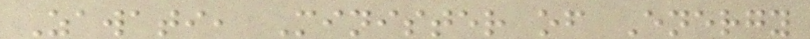Zawati, Minister of Energy
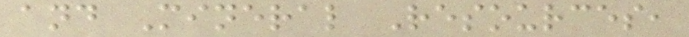and Mineral Resources,
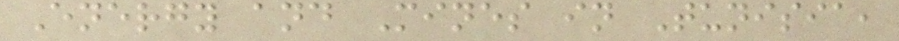Energy and Mines in Tunisia,
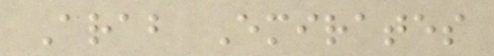Arab Emirates
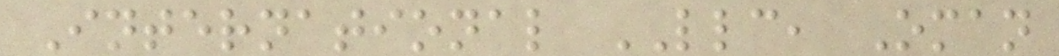International LLC, Oman
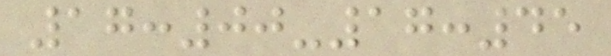17:00-17:45
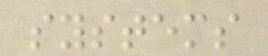systems
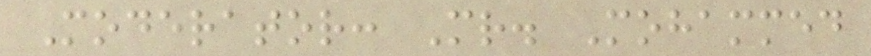Moderator: Mr. Mohammed
